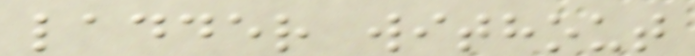ladder without
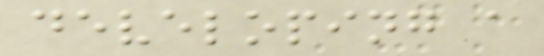developing a
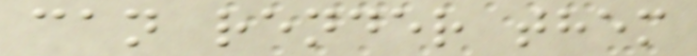can render them
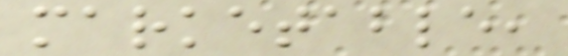marketable,
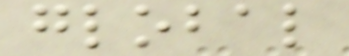global
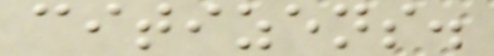citizens.
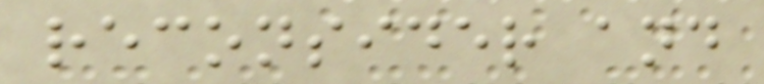reconsider and
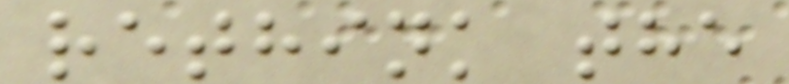rethink the
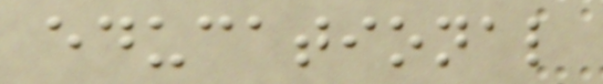educational
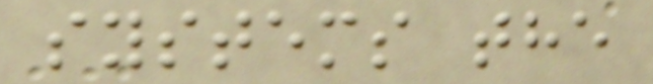systems the
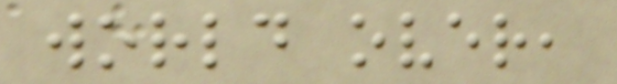world over,
